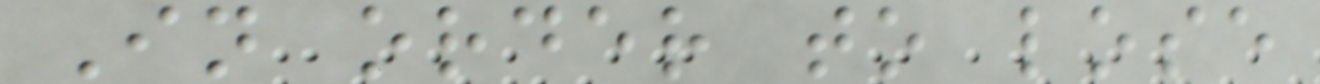In order to lose
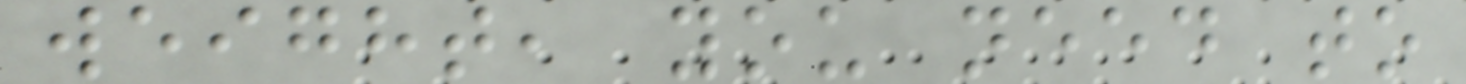weight, you need to
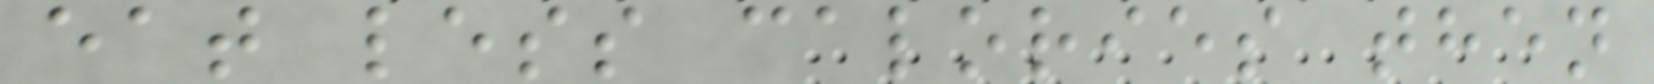eat less calories then
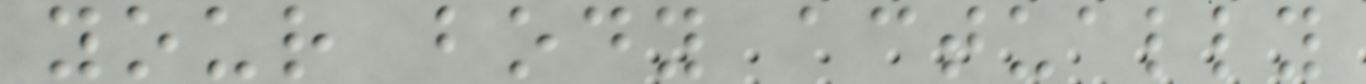your body actually
